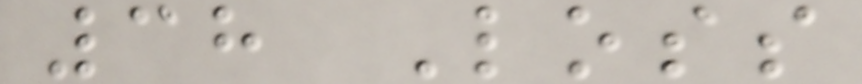38 Loss
